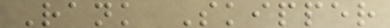Rank Skipper
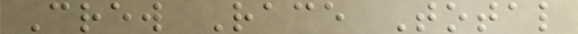Crew Race Total
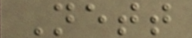Nett
